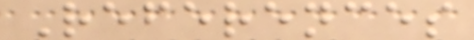References
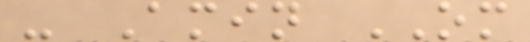- Amin OM
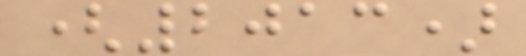(2013)
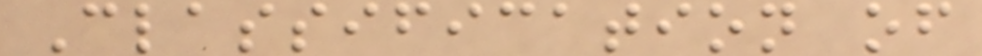Classification of
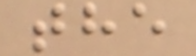the
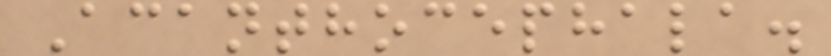Acanthocephala.
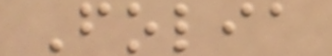Folia
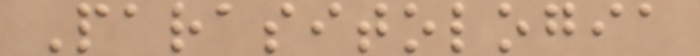Parasitologia
